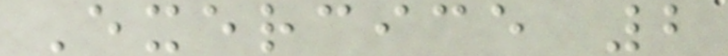Exercice 2
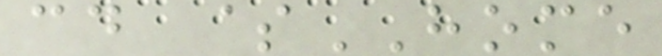cd $HOME
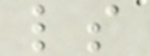ls
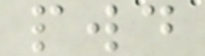pwd
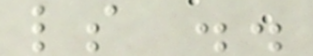ls ..
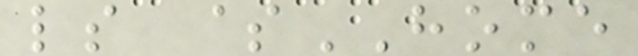ls $HOME
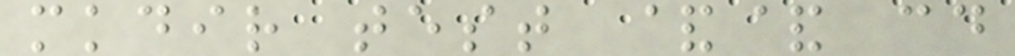mkdir test && cd
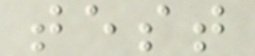test
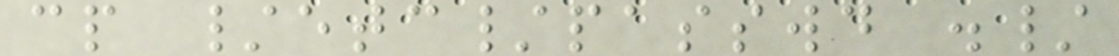cp /etc/passwd ./
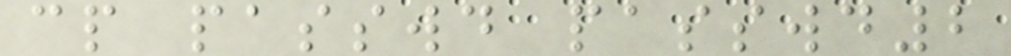cp passwd passwd2
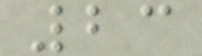23
